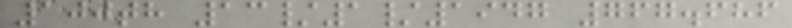100th 13/1/1947 767.686
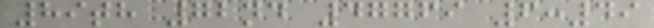89th 72nd 47769 6:49
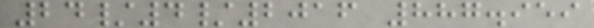24/4/2016 887.959
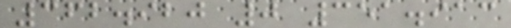362.920 0 351.913
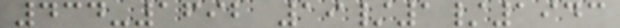434-1692 19/1/1943
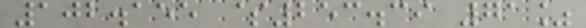102.155 $253.39 71%
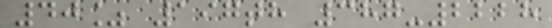40% 197th 387-2228
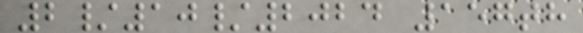2/10/2024 157th
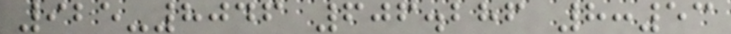925-8046 606.286 8:53
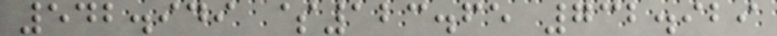542.949 $123.65 732.929
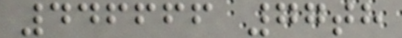446666 77th
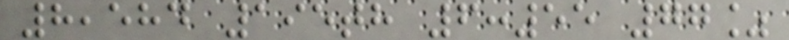8,584 195th 6:55 77%
